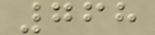768
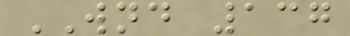WND 137
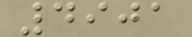4901
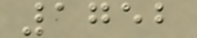1752
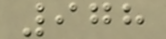978
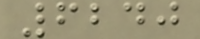6240
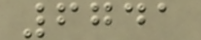6741
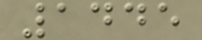1445
